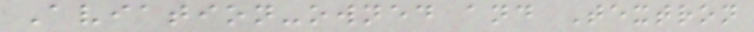Aviation-owned and Textron
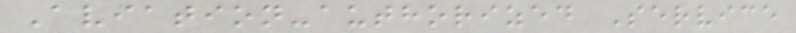Aviation-authorized Service
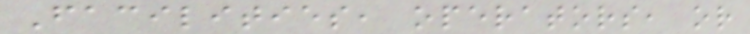Facilities, operators, or
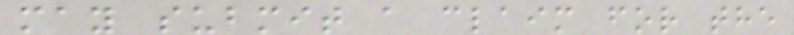may submit a claim for the
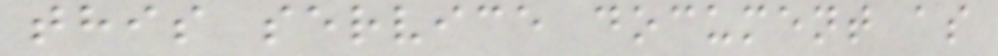this service document as
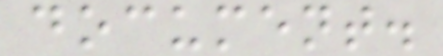document.
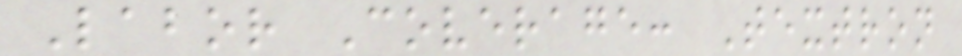Labor Coverage: Textron
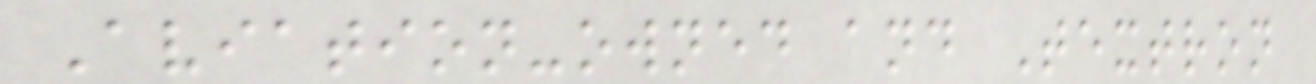Aviation-owned and Textron
